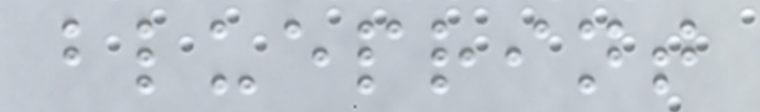blueprint
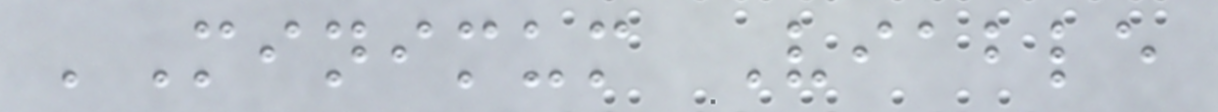'Minimum Viable
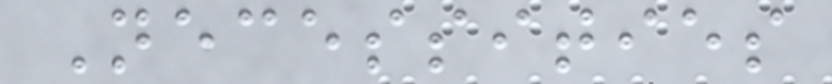Necessities
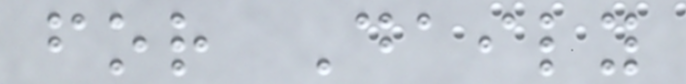for Daily
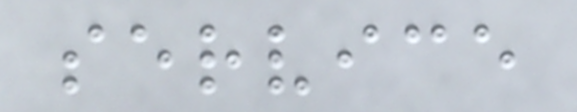service
